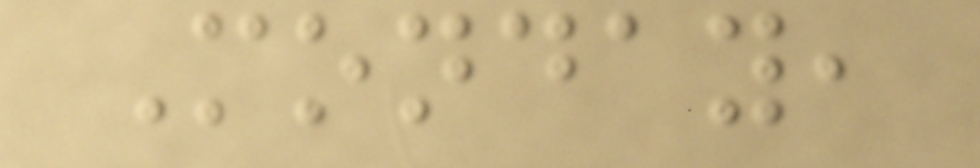Monday,
